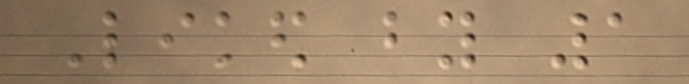Liked by 1
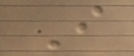I
